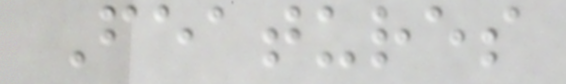Features
